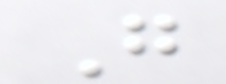G
